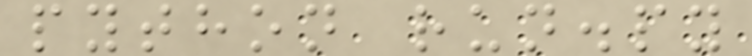python run.py
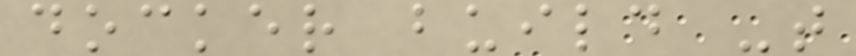docker build -t
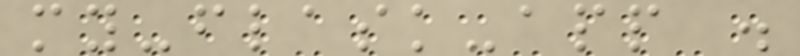my-flask-app .
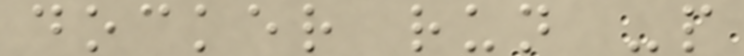docker run -p
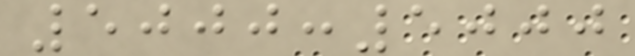5000:5000
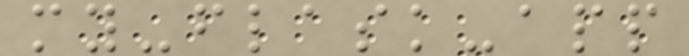my-flask-app
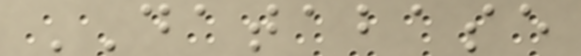DATABASE
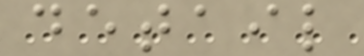detail
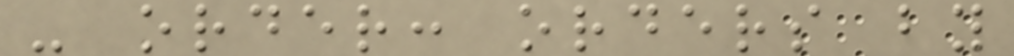- order: orders by
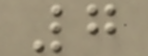7
